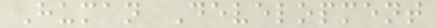Human Development
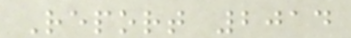Report 2014
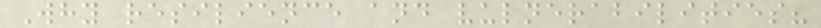Why resilience and vulnerabilities?
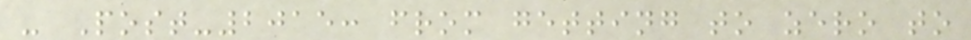- Post-2015: from getting to zero to
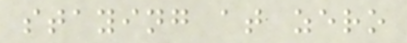staying at zero
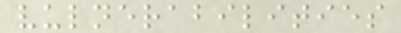vulnerabilities
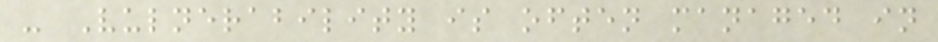- Vulnerability is often managed in
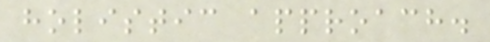holistic approach.
